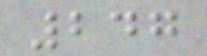247
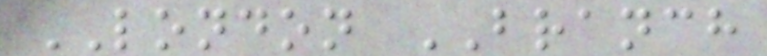LONDON BRANCH
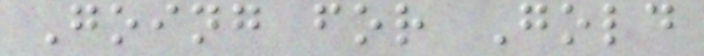Going for Gold
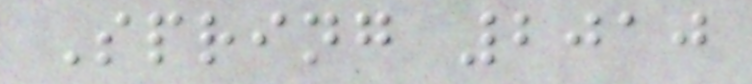Spring 2010
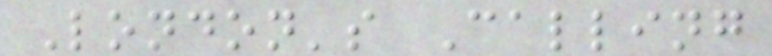London's Calling
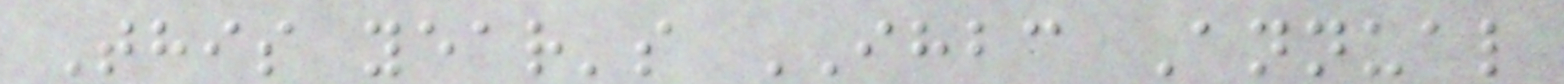This year's IHBC Annual
